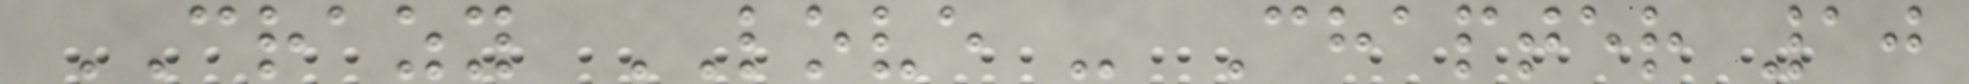CRAZY LOVE - Chapter 10
